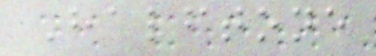Halftone
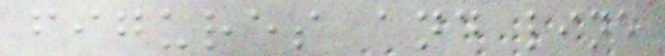figures and line
